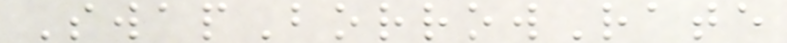SwapBorrowRate
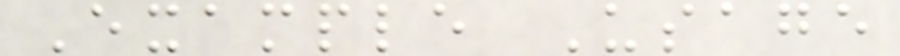Example Usage
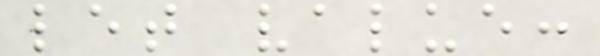let value:
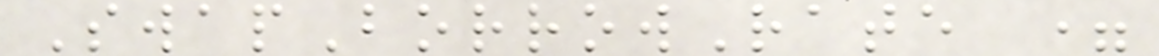SwapBorrowRate =
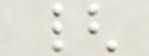{
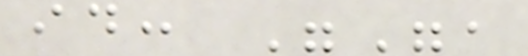id: "",
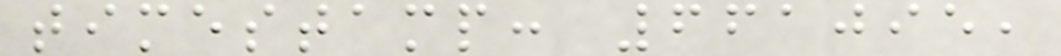timestamp: 661095,
